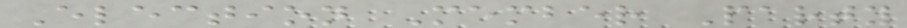Election Member Party
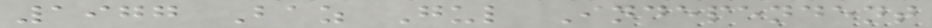1977 Baz Gul Independent
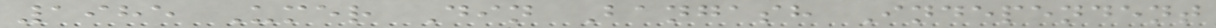1985 Umer Din Bangash Independent
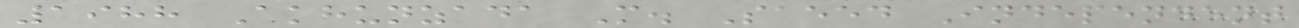1988 Akhunzada M. Saeed Independent
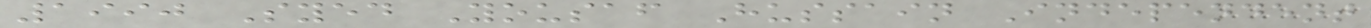1990 Syed Yousaf Hussain Independent
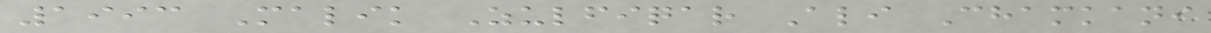1993 Malik Zulfiqar Ali Chamkani
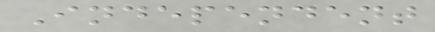Independent
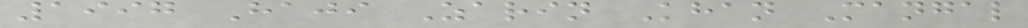1997 Haji Zarin Khan Mangal
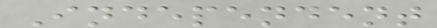Independent
